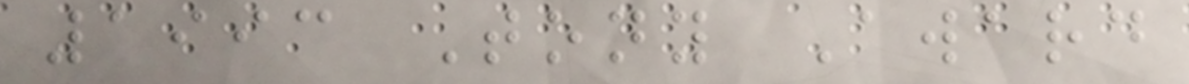1993 Tony Award
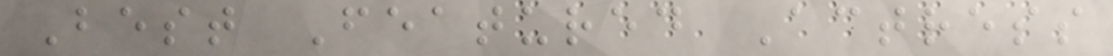Best Featured Actress
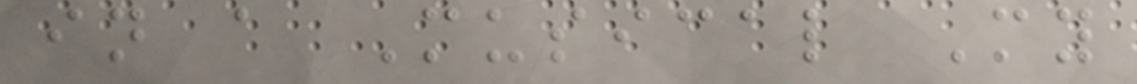in a Musical My
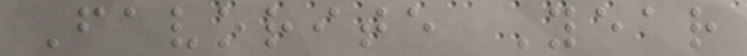Favorite Year
